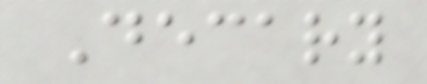Decary
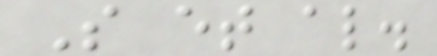S et al.
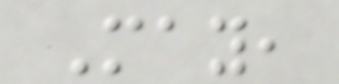May,
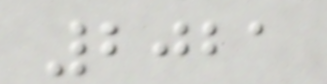2021
